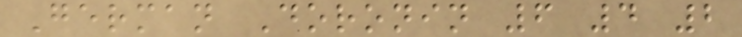German Doronin 6 4 2
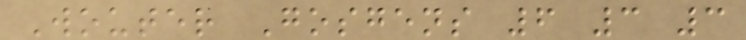Wouter Gosgens 6 3 3
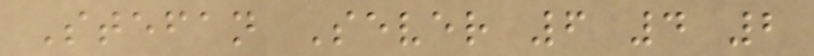Stefan Sever 6 4 2
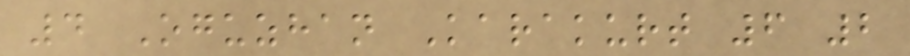4 Oguzhan Karakurt 6 2
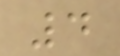4
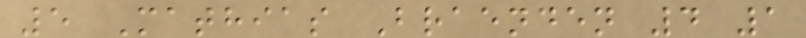5 Mathias Braenden 4 1
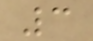3
